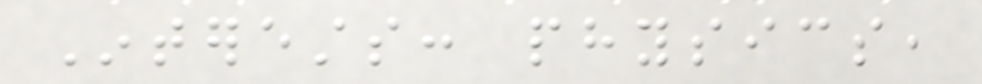Interests: physics,
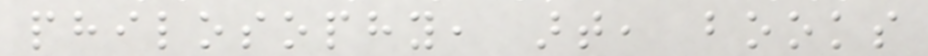philosophy, art, books
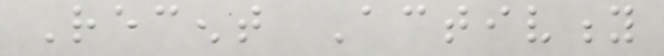Recent Activity
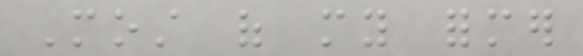Most of my former
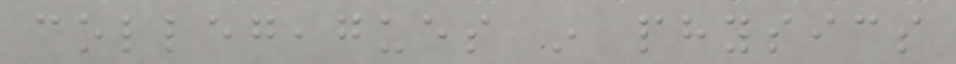collegeagues in physics
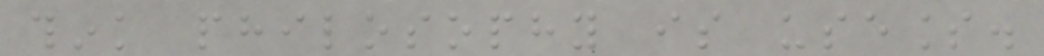think philosophy is useless.
